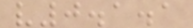v0.1.1
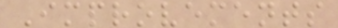Improvements
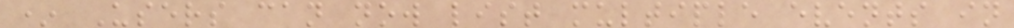* Users can now list multiple events in
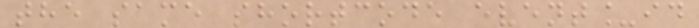the same shortcode event_id
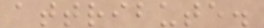attribute.
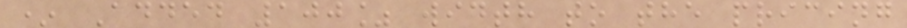* Added 100% width to the pricing
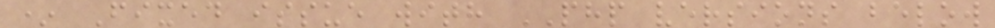* Fixed issue with PHP versions below
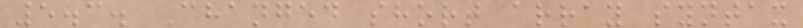5.3. Changed short array syntax
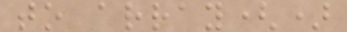to array()
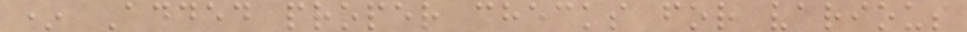* Added proper checks for various
